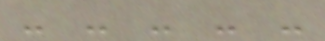- - - - -
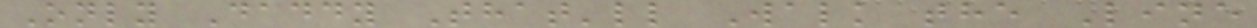Only Daddy That'll Walk the Line
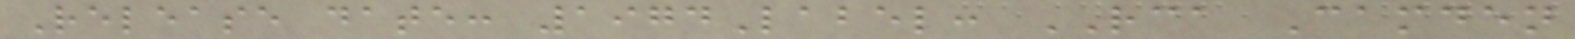Release date: 1974Label: RCA Camden
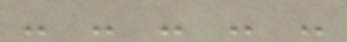- - - - -
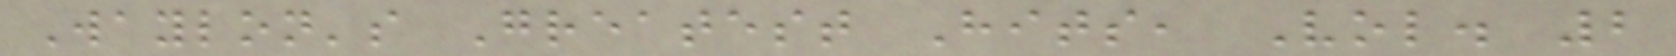Waylon's Greatest Hits, Vol. 2
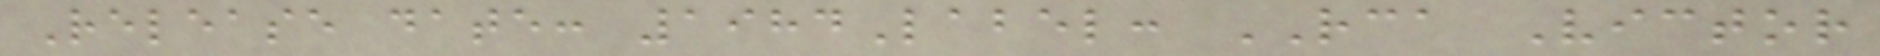Release date: 1984Label: RCA Victor
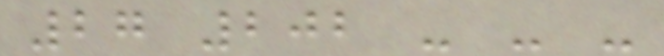27 202 - - -
